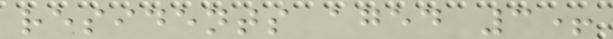residents aged 3+
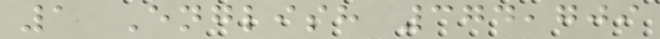1 English 374,709
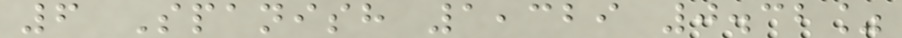6 Spanish 1,329 0.32%
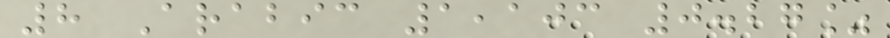8 Arabic 1,103 0.27%
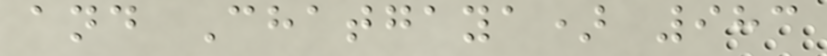and Chatgaya) 983
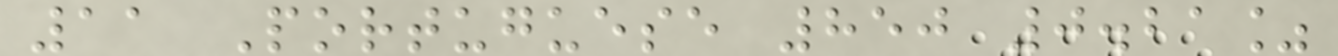11 Portuguese 850 0.21%
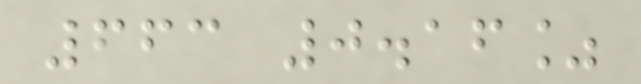663 0.16%
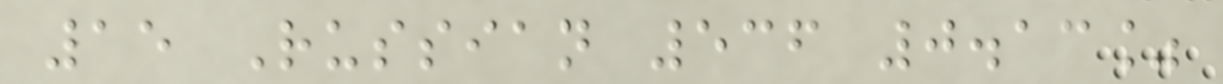15 Russian 536 0.13%
